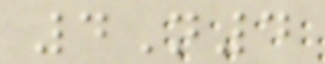4N4
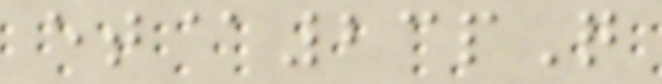et@23pQ
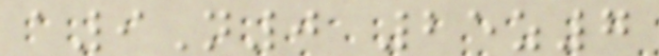a9N0 25z7
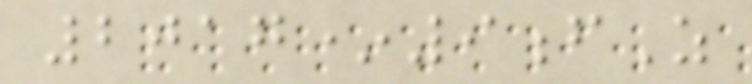2017*9fZ
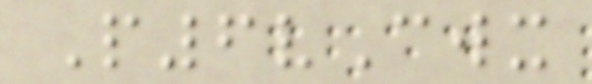P6vCwx
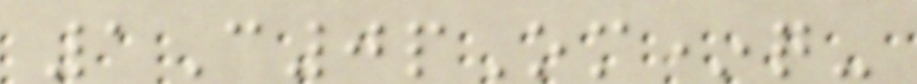1C0pOm*q-
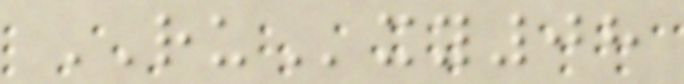RUxy08
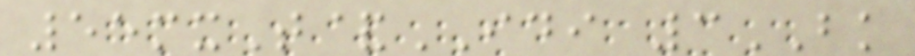55mxT&IDI 3BK
